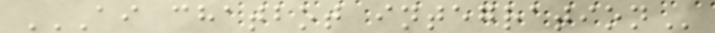AI CHATBOT INTEGRATION
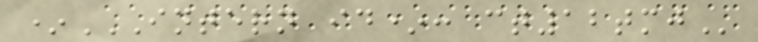*INTERN ID*: CT12TMJ
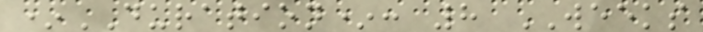*DURATION*: 8 WEEKS
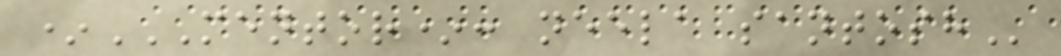*MENTOR*: NEELA SANTOSH
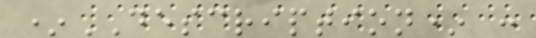*DESCRIPTION* :
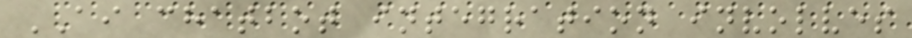AI chatbot integration involves
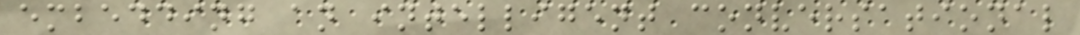embedding an intelligent conversational
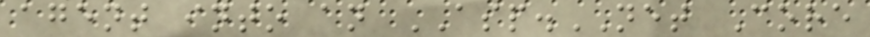agent into an ASP.NET Core
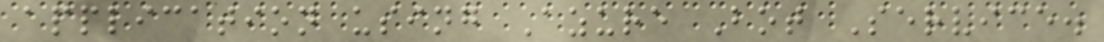application using Azure Bot Service.
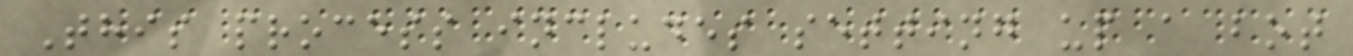This process includes setting up a bot
